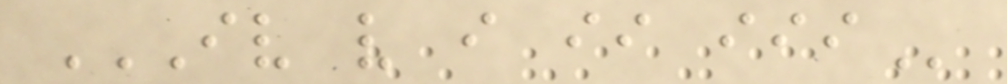IV V I II III
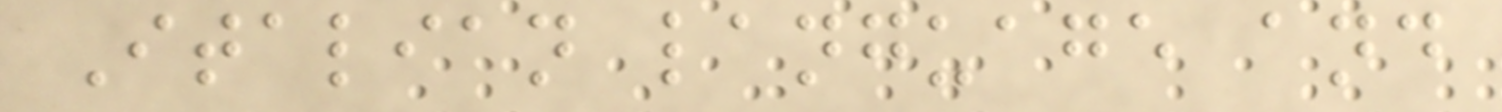Italian language and
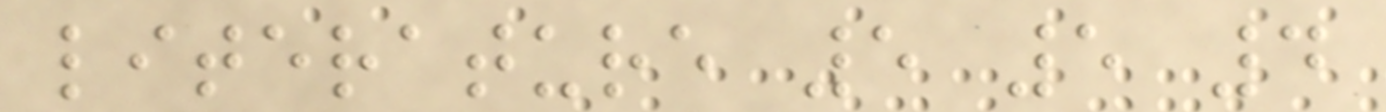literature 5 5 4
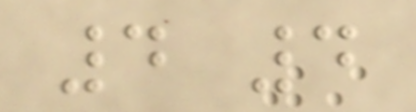4 4
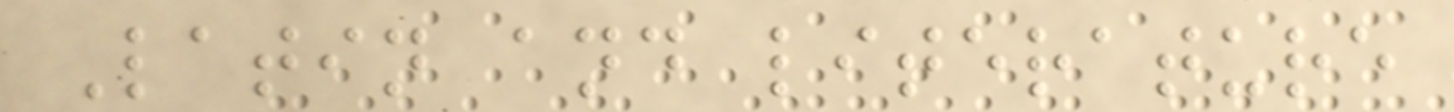Latin and literature
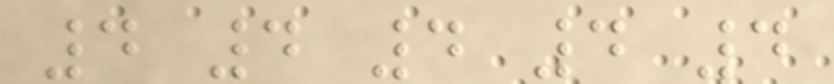4 4 4 4 4
